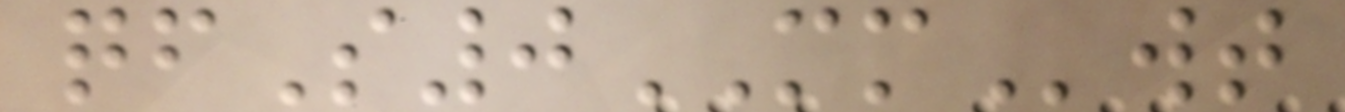qfS0MMwt
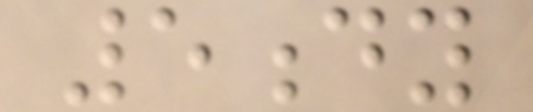5dy
